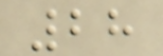28
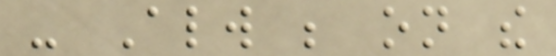- Always be on the
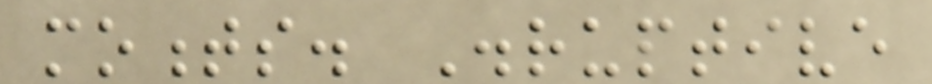moments. Disruptive
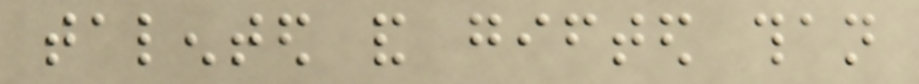talented and gifted than
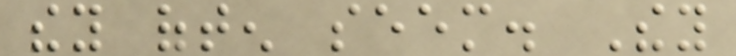they often seem. They
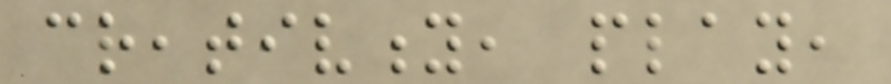creativity, play,
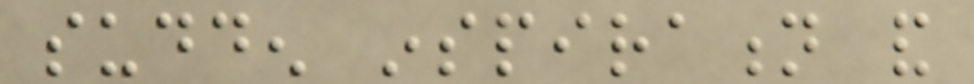sudden inspiration and
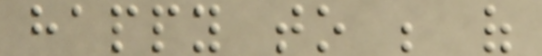happy to be of
